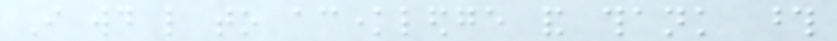I would like to acknowledge and thank those
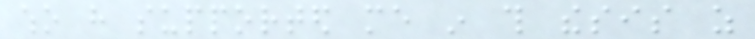who have supported me in this thesis as
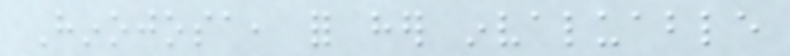Hinojosa, for her invaluable
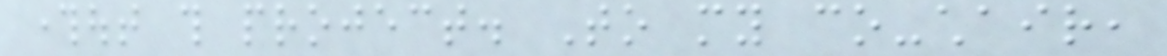throughout this project. To my co-chair,
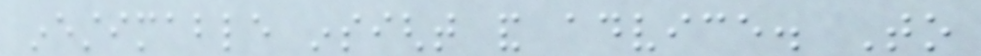inestimable insight and advice. To
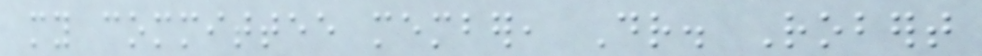my committee member, Dr. Robert
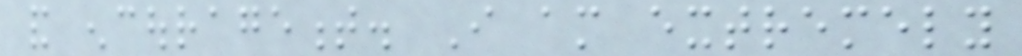and encouragement. I am extremely
